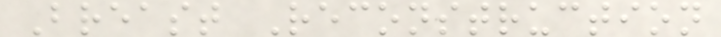Breast Reconstruction
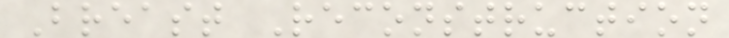Breast Reconstruction
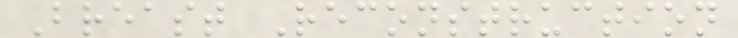Breast Reconstruction
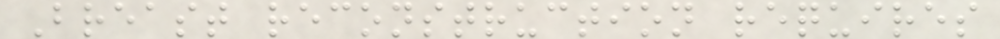Breast reconstruction requires
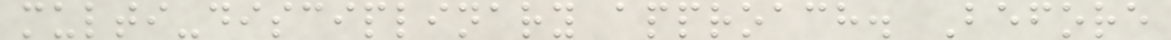multi-disciplinary approach. Before
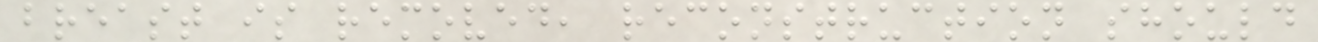breast is removed, reconstruction should
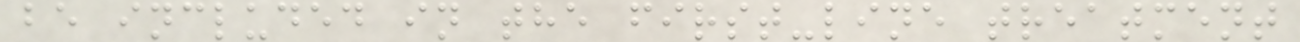be included in the first-line treatment
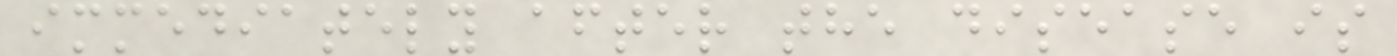immediately after the disease is
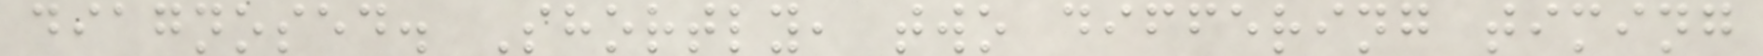diagnosed. Shortly, two differing timing
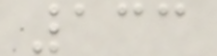133
